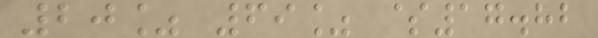20% 69% $17.82
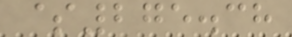$275.38
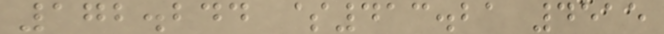172.244 $413.21 4515
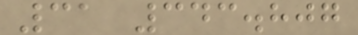31 343.807
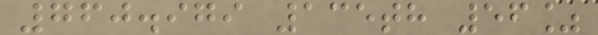760.979 135th 56%
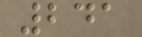241
